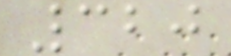320
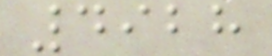4928
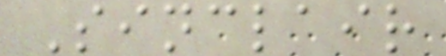Sinclair
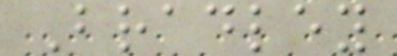Bradley
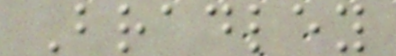Bradley
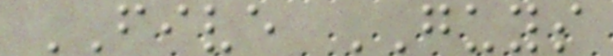FIVE GUYS
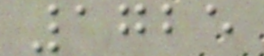1725
